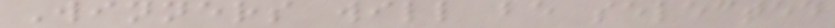Winners will be selected
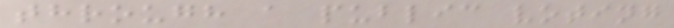through a public voting
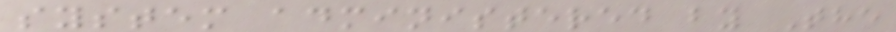system administered by The
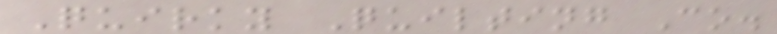Quirky Quilting Co.
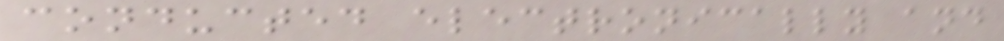conducted electronically and
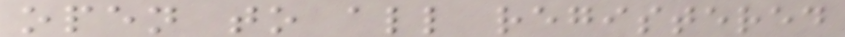open to all registered
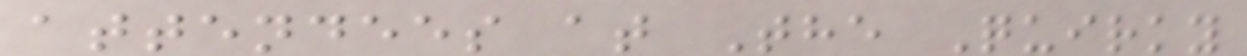attendees at The Quirky
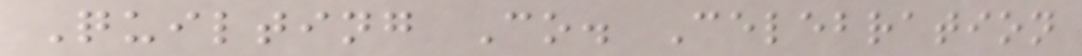Quilting Co. Celebration
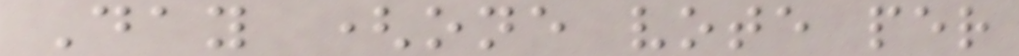Day (one vote per
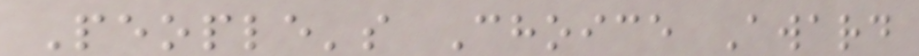People's Choice Award
